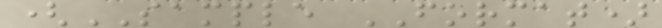(SAMPLE FORMAT)
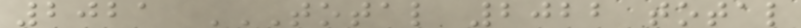2021 TOTAL 2022 TOTAL
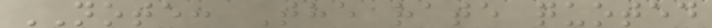NOTE: The rate quoted
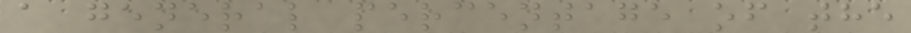a general percentage of the
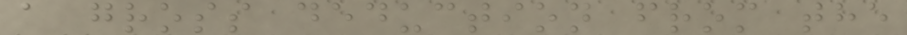a gross deduction from the
